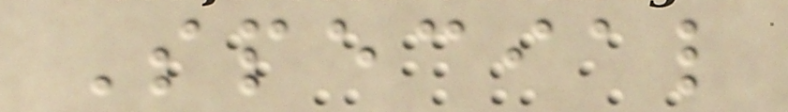Special
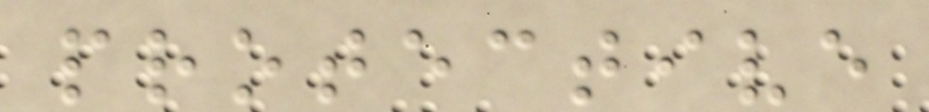protective
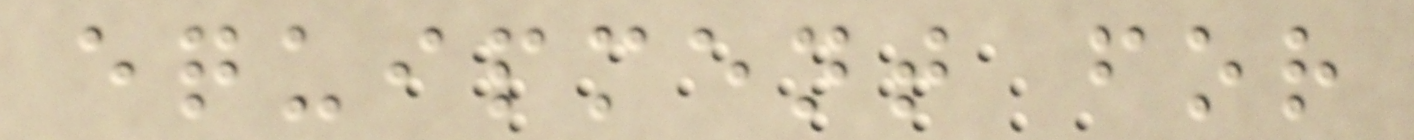equipment for
